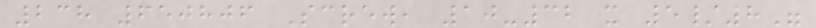238 650806 Screw, 10-32 x 5/8"
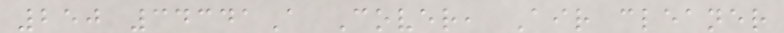250 34341A Cover, Air cleaner
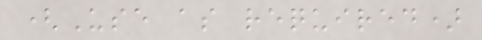(Use as required)
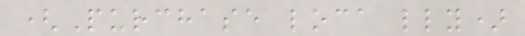(Purchase loca lly)
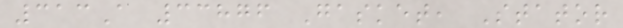313A 33876 Gasket, Stator
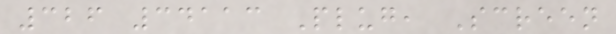326 34113 Plug, Screen
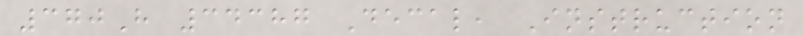370H 34387 Decal, Instruction
